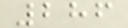286
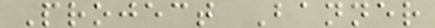Project Banner
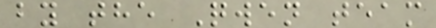by the Qwen team
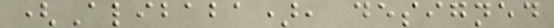(Alibaba), designed
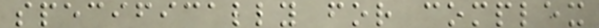specifically for complex
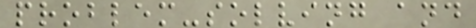problem-solving and
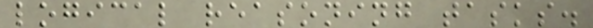logical reasoning tasks.
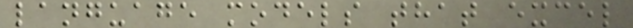language models that excel
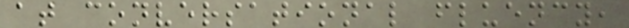at conversational fluency,
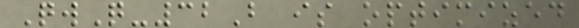QwQ-32B is optimized
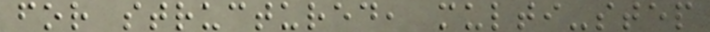for structured, multi-step
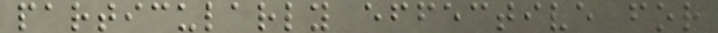particularly effective for
